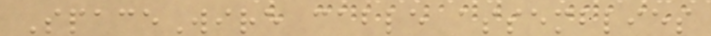SpaceWire cable assemblies
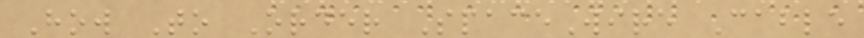How To Order SpaceWire Cable
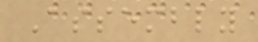Assembly
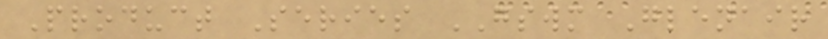Product Series GSWM Glenair
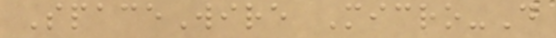SpaceWire Micro-D
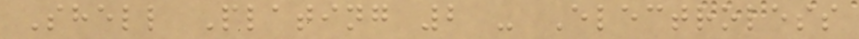Shell Plating 2 - Electroless
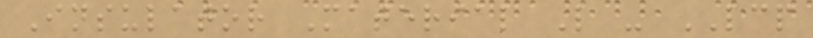Insulator Material L - LCP
